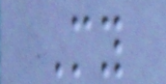My
